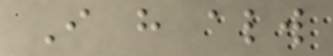I have always
